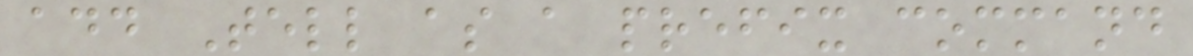add Tell as a prefix command
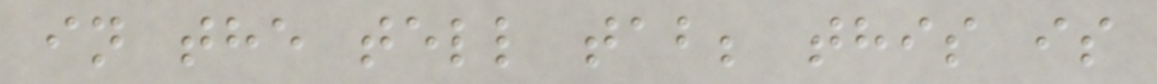in the tell tab; this is
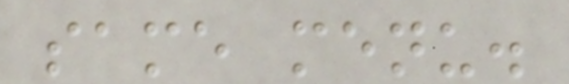same menu.
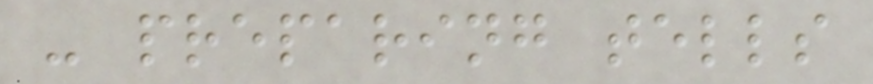- preparing tells
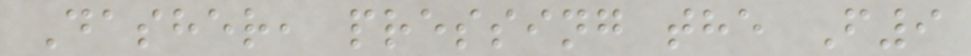Dasher, pressing the F9
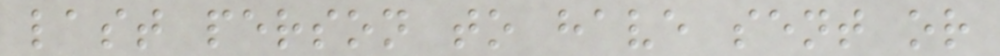last person to have sent or
